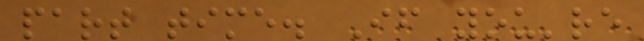part time. If you're
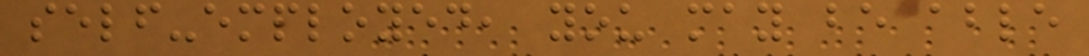self-employed, you may be able
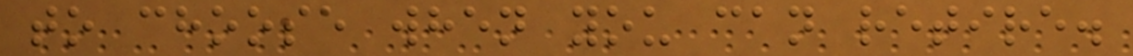to choose when you can retire.
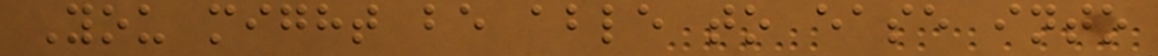You might be able to ease into
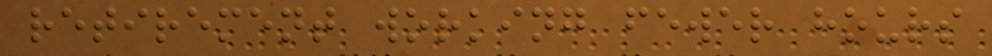retirement working fewer hours
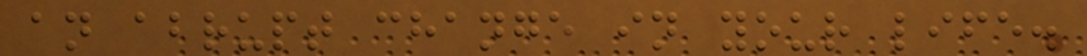an abrupt change in your life.
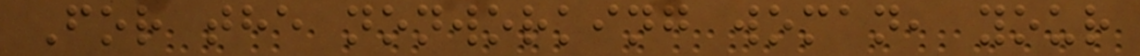For the nonworking woman, your
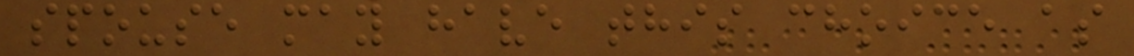spouse may have this choice as
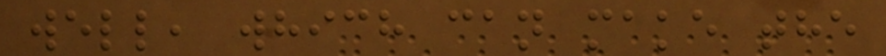well, which can make the
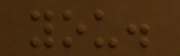you.
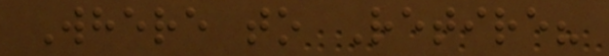Where to Retire?
